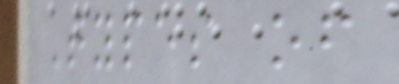Types of
